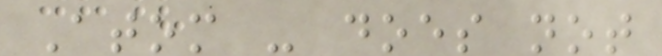Atom - does not
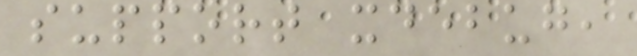support xdebug,
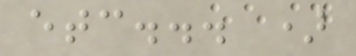etc... )
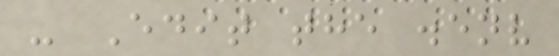- Edit the .env
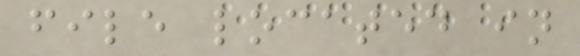file located in
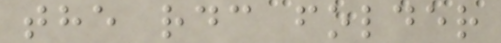the rdc folder
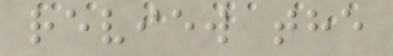review the
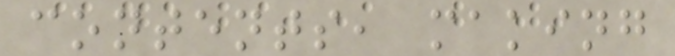contents, making
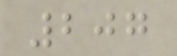207
